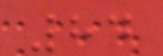84
